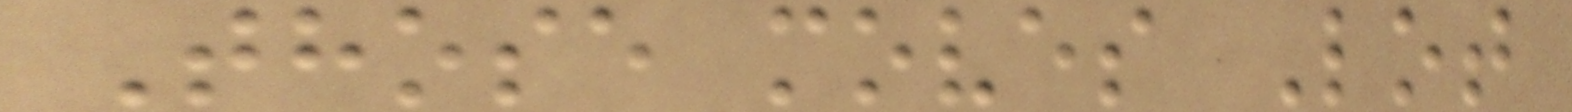Those moves Lot
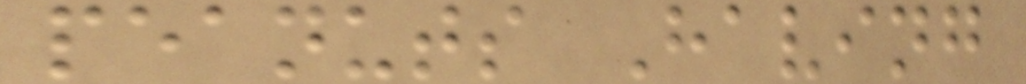peanuts Having
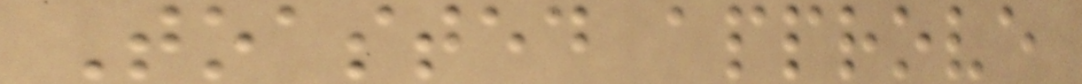Toasted approve
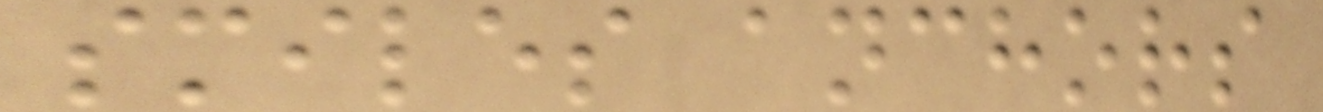smiles anchors
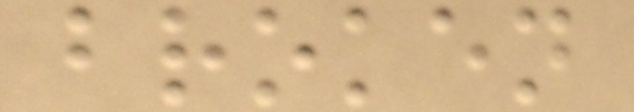broken
